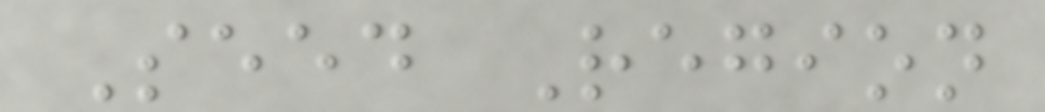Seed Region
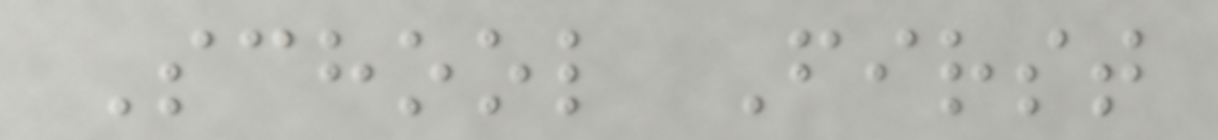School First
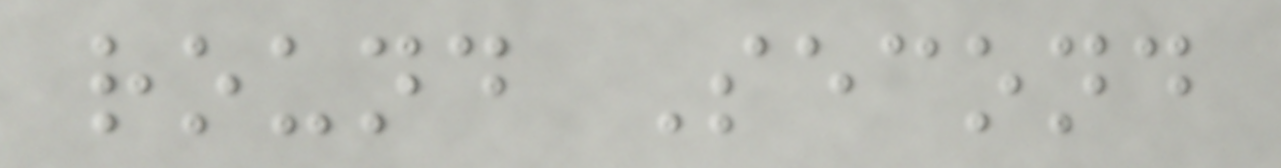round Second
